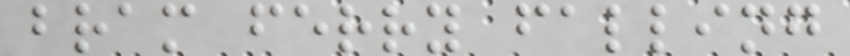bram ferry falling
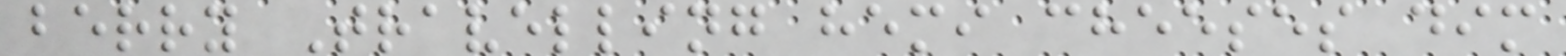berry Travelling hemi cheeses dim
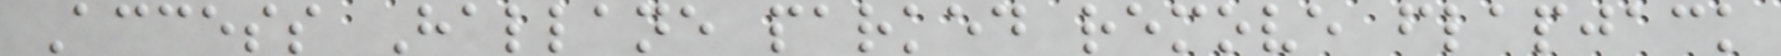Access Hallane parked remove flapjack
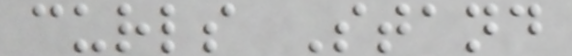curls Stand
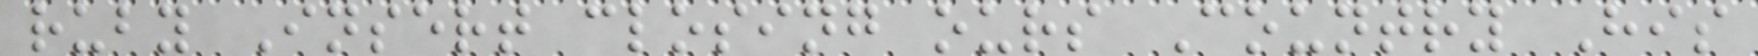ruby Insert closing ours Country His
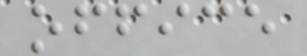office
